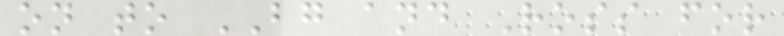on to BG and Ross for
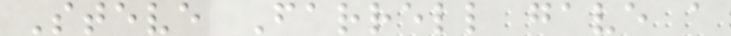Steve Farrell gave a
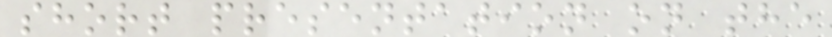short presentation on the
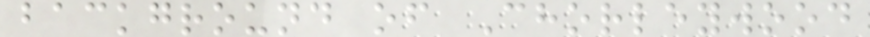background of Chorleywood
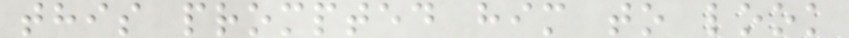this prompted him to look
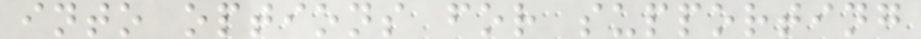into options for supporting
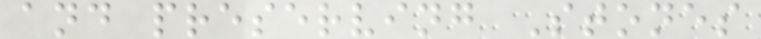and preserving Stones
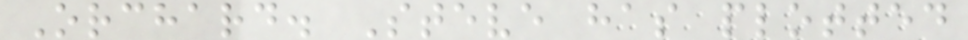Orchard. Steve has plotted
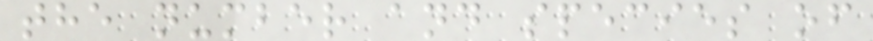the number and species of
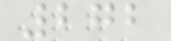272
